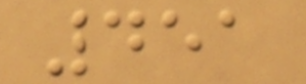451
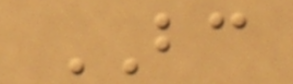BC
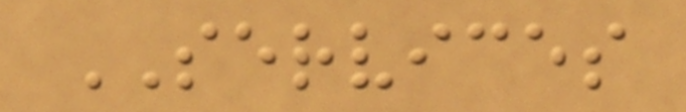SERVICES
